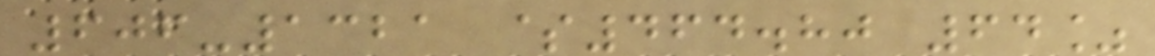606-1321 $464.80 64%
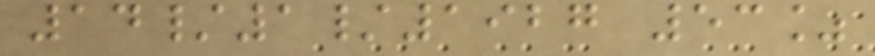14/1/1927 53%
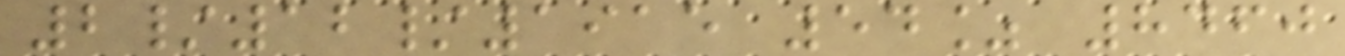2/12/1915 54% 8460
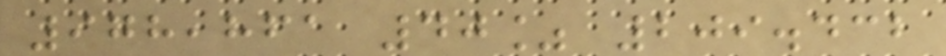978,861 40% 209.432
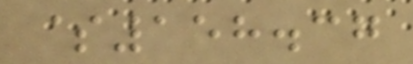$158.37
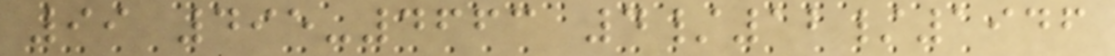99 495-4663 4/12/1946
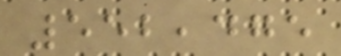552,475
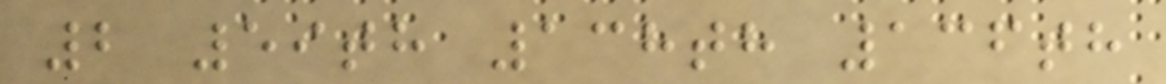2 59th 138th 136th
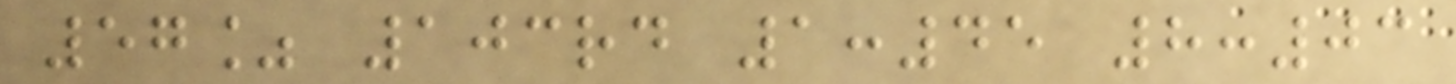57% 103rd 1:45 8:03
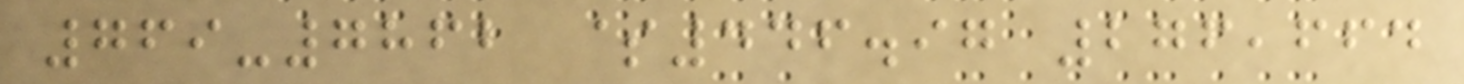769-7862 $446.97 276,664
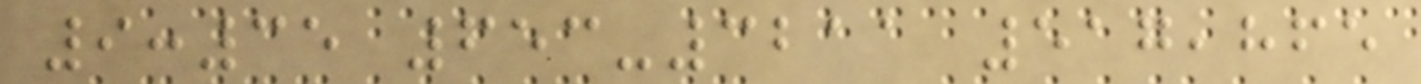9:35 653-3211 517,865
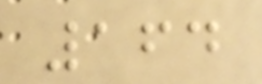164
